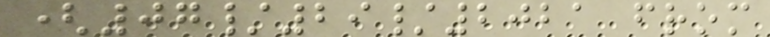(07/29/2021 from
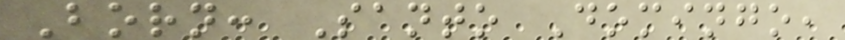Born: Santo Domingo,
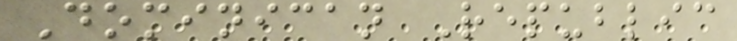Dominican Republic
